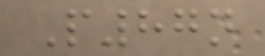P87n
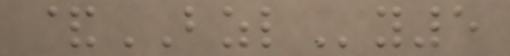&BZLy5
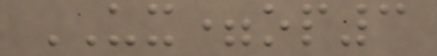UX=op3
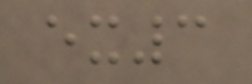ex3
